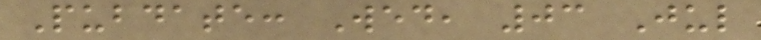Pubdate: Wed, 03 Jul
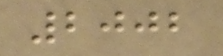2002
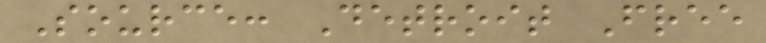Source: Detroit Free
